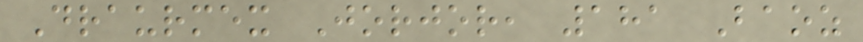Draurmex Jorjor, 181 Baoz
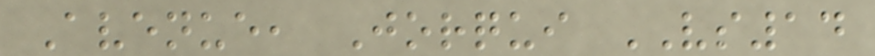Avenue, Jorqui VS14
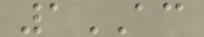1AC
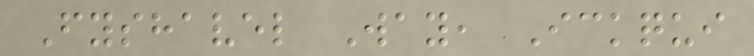Fyshavel Way, Ickqui
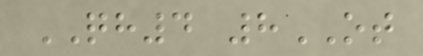QH4 8OT
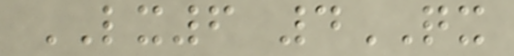LX6 4QX
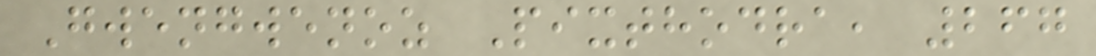Gwengwenoz Pixthodra, 267
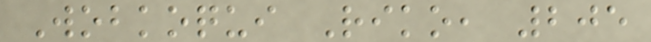Wobkoqui Riko, 205
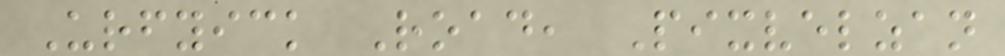Urfyick Road, Pixvelzan
